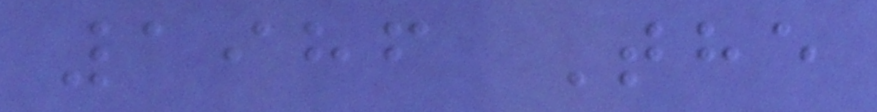1986 The
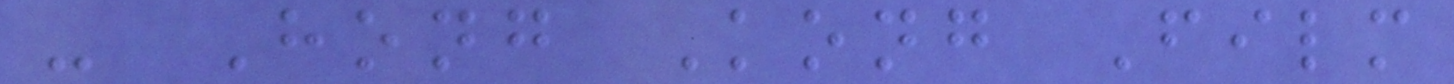- Hong Kong Film
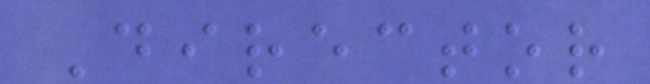Director
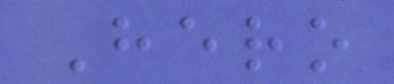Hero
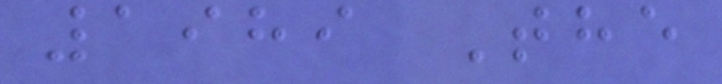1989 The
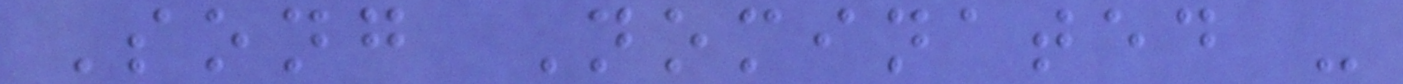Song Nominated -
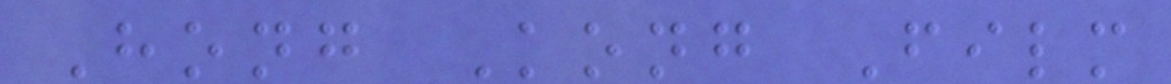Hong Kong Film
